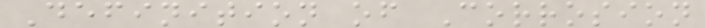Definition of Corrosion
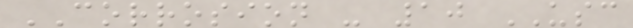CORROSION - 10 USC
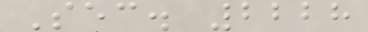Sec. 2228
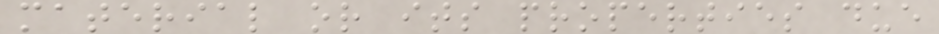material or its properties due
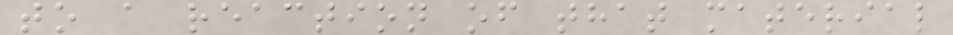to a reaction of that material
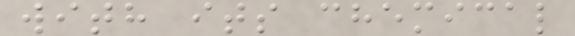with its chemical
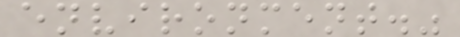environment."
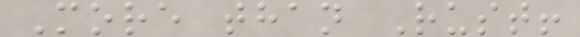More than Rust!
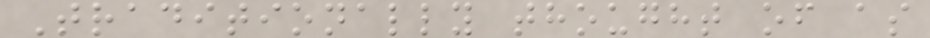Traditionally thought of as
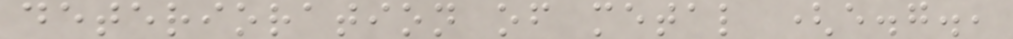deterioration of metal (e.g.,
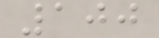100
